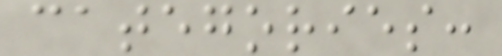categories:
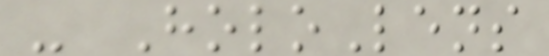- HoloLens
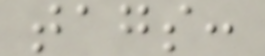tags:
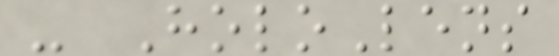- HoloLens
